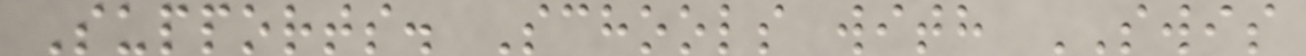Supports. Schools with SWIS
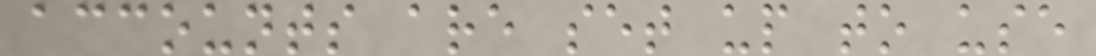accounts are set up to use
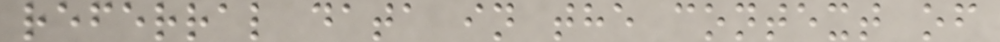referral data in the context of
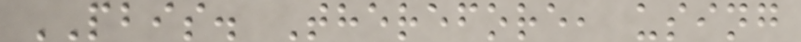PBIS. Therefore, using
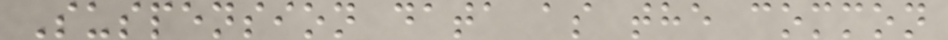Suspension data as the common
